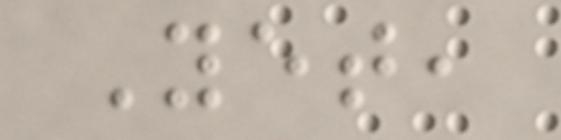Yet,
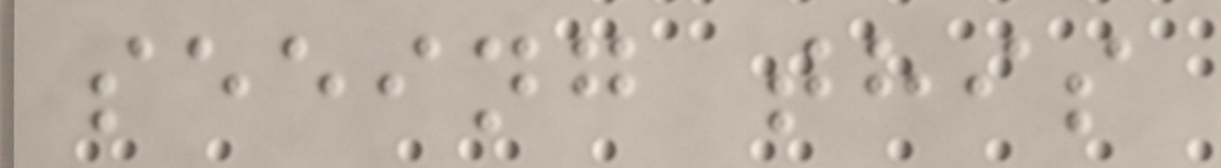seeing this
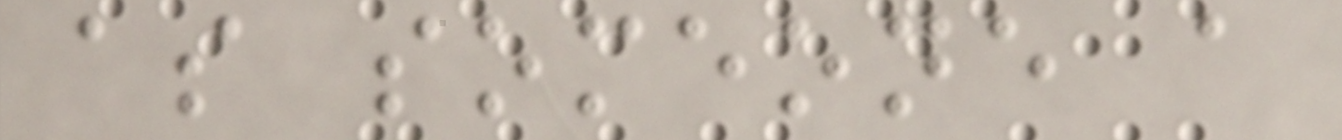as someone a
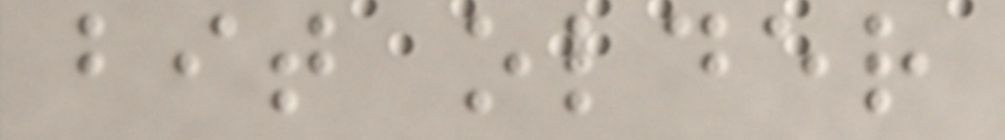bit older
